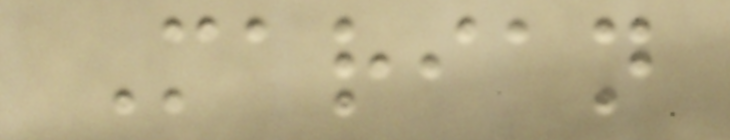Marian
